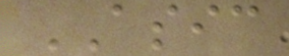ASIC
